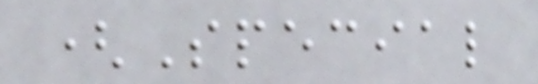(Special
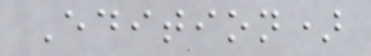Edition)
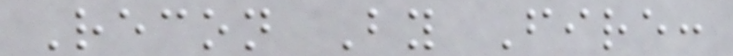Recon By Fire:
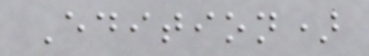Edition)
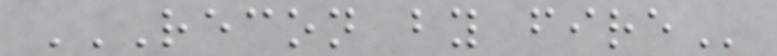RECON BY FIRE
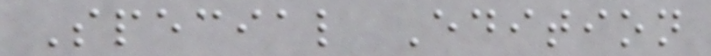Special Edition
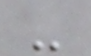-
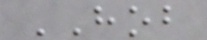HOB
